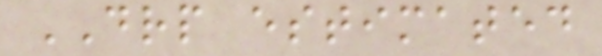DRP estimated
